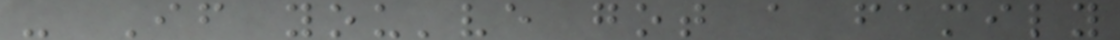- If you've got a family
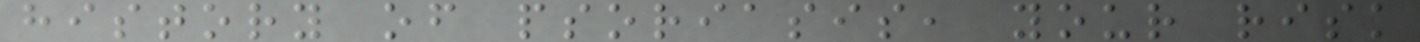history of psoriasis, your risk
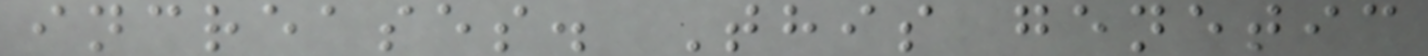increases. This genetic
